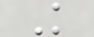K
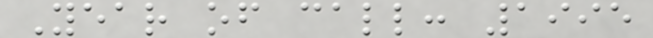Year of call: 1995
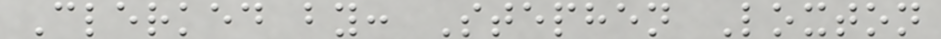Clerked by: Stephen Loxton
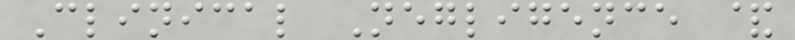Clinical Negligence &
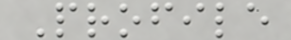Profile
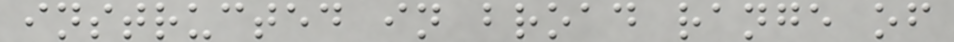instructed in broad range of
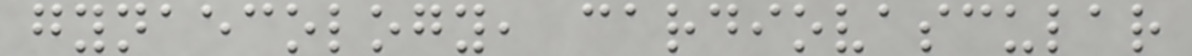gynaecology, cardiovascular
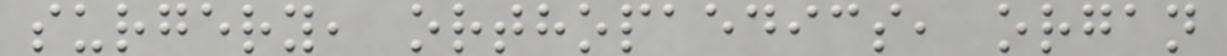surgery, orthopaedics, organ
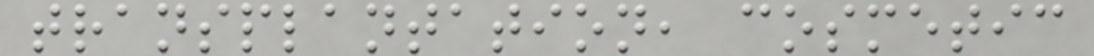transplantation, cosmetic
